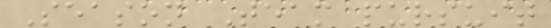Season Team pursuit
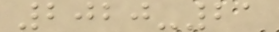2020-21
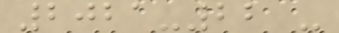2021-22 -
